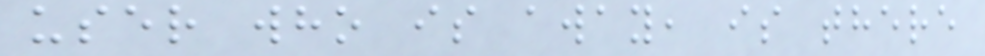user who is away, is there
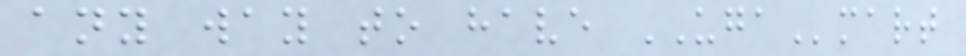any way to have UGAmart
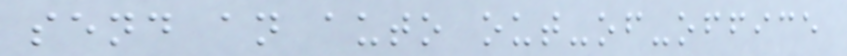send an auto out-of-office
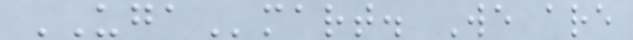UGAmart. We are
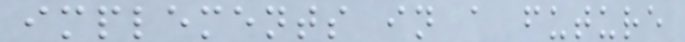implements in a future
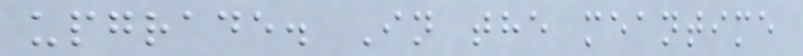upgrade. In the meantime
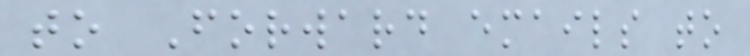to Forward emails to
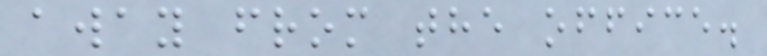away from the office.
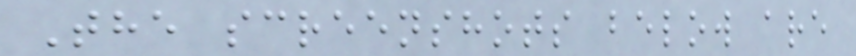The screenshots below are
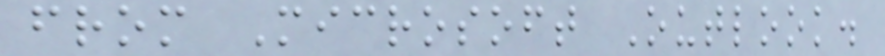from Microsoft Outlook.
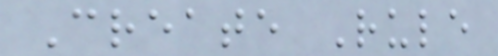Create Rule
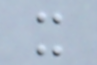x
